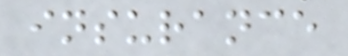insurance
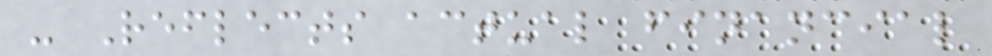- Reflects actual financial
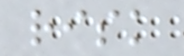risk
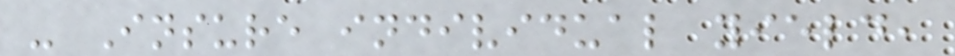- Insure individual yield,
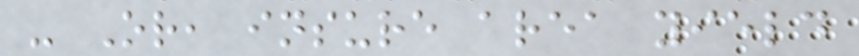- Or, insure area yield
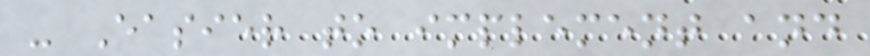- Easier to implement and
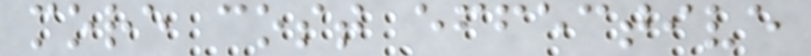more cost effective
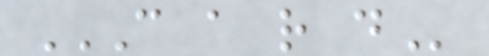C A R D
